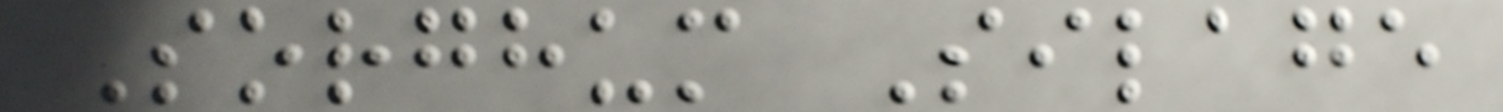Sorghum Silage
